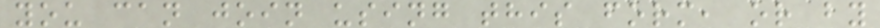you can join using this form, or by
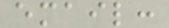email:
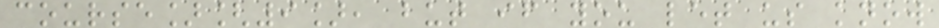course][9], but if you let us know
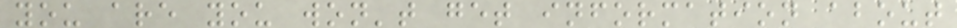you are you won't get information about
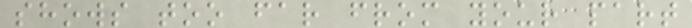shows too far from your part
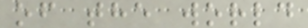of the world
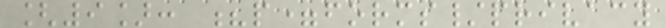[9]: ?p=forms/privacy
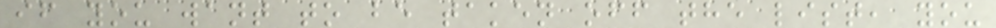if you want to be taken off the list, you
